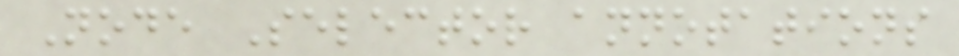Node Selector annotations
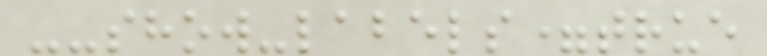--show-labels=true
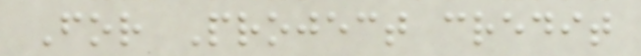For Project credit
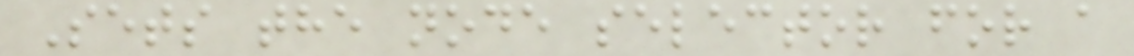Sets the node selector for a
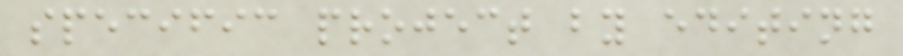specific project by editing
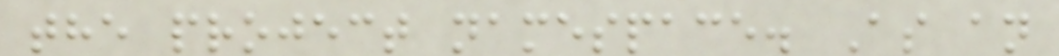the project namespace. As an
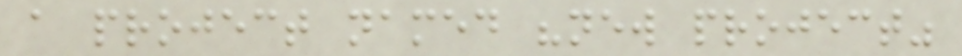a project named "new project"
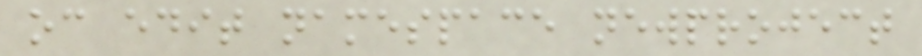oc edit namespace newproject
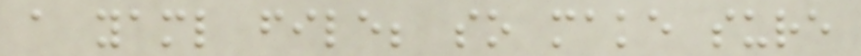a yaml file; so make sure
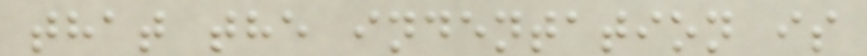that the indentation is
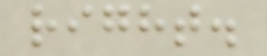right.
